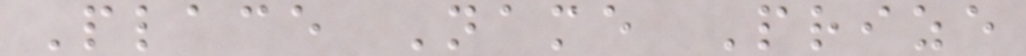Place Name Prize
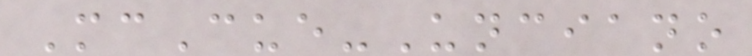McCue-Unciano
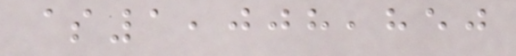$1,008,850
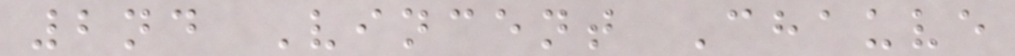2nd Vincent Chauve
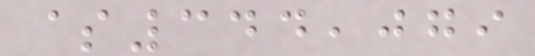$344,079
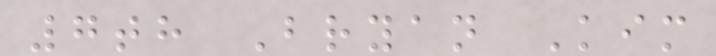7th Bryan Kim
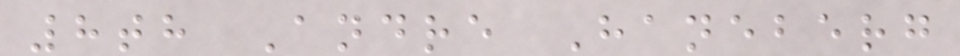8th Andre Haneberg
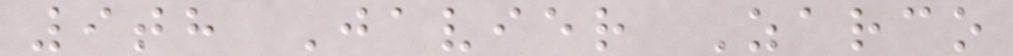9th Javier Zarco
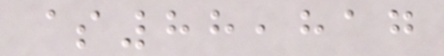$88,817
